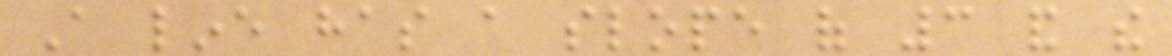A line has a slope of 3 and the
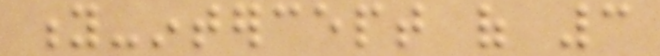y-intercept of 3
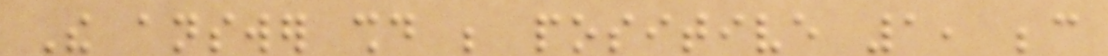The answer should be positive 1, because
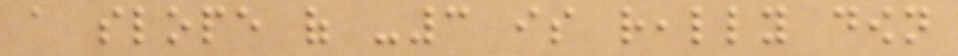a slope of -3 is really down
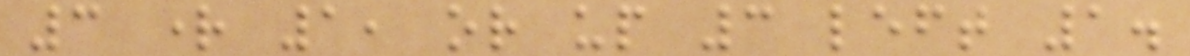3 right 1, or up 3 left 1.
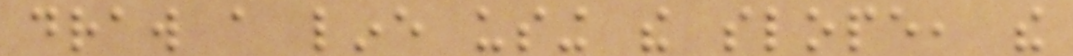draw a line using the slope, the
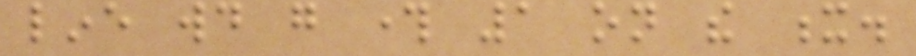line would go through 1 on the x.
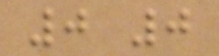0 0
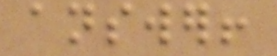answer!
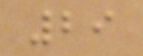29
